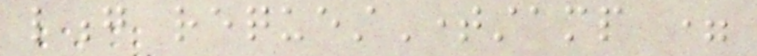long requestTimestamp =
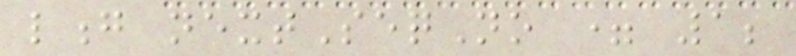long nextSeqNo = 1;
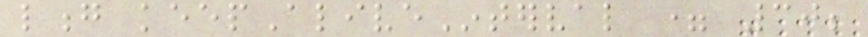long keepAliveInterval = 30;
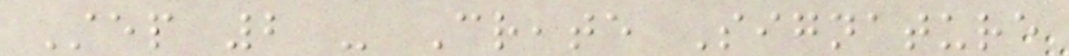Step 2 - Create Signature
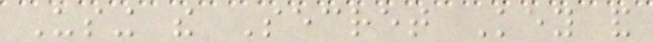Using the Secret Key and
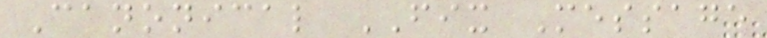Canonical FIX Message
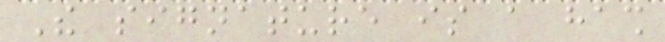The signature is a hash
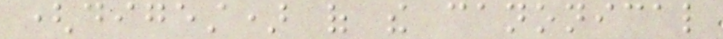(digest) of the canonical
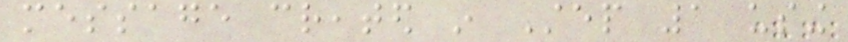message created in Step 1 using
